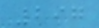297
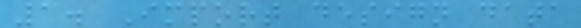1. Import design data
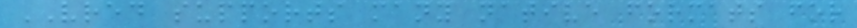VRED supports many native formats for
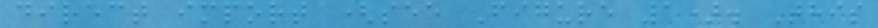direct import (see Figure 1). This
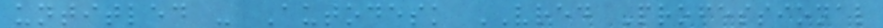untitled - Autodesk VRED Professional
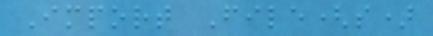Import File(s)
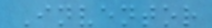Inventor
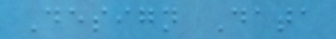Design Data
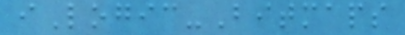iLogic-Bitmaps
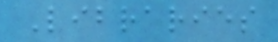Libraries
